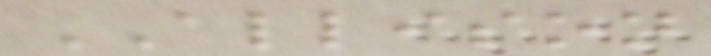ALLISON
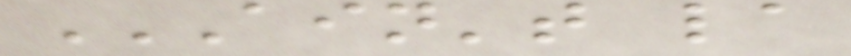AIN'T LA
